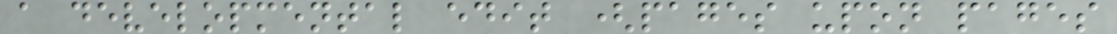a developmental edit (pages upon pages
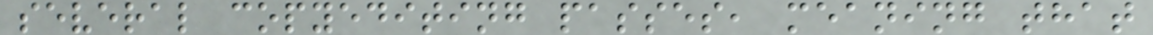several copyediting passes, meaning that
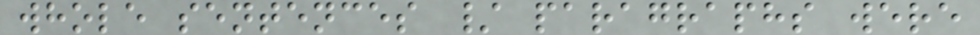whole sentences / paragraphs were
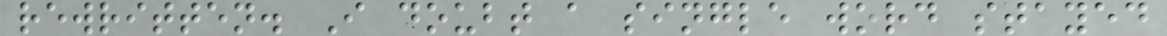rewritten. I doubt a single word stayed
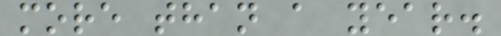more than a year.
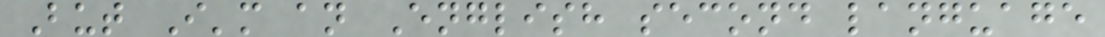But I'm an English second language
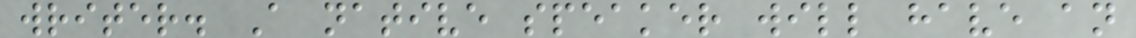writer. A native speaker will have an
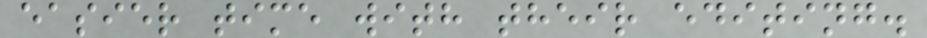easier time with their editing.
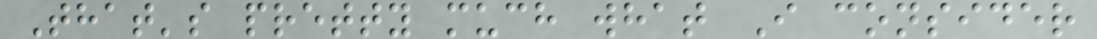That's pretty much what I consider
